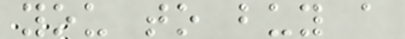you to buy a
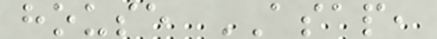house ASAP,
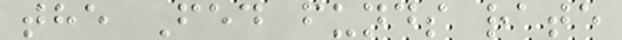the Fed funds rate
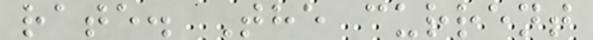rate. The current
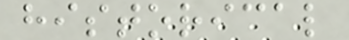historical
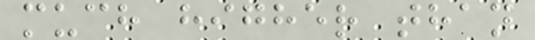much higher than
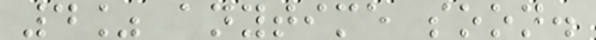4% anytime soon.
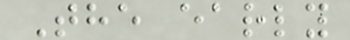The early
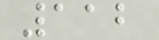112
